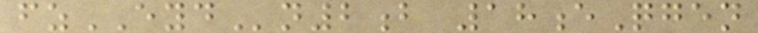fzEYDn2b 18eQgen
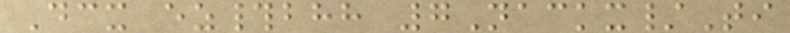Dcx ez#bhh 7Nackx/Ti
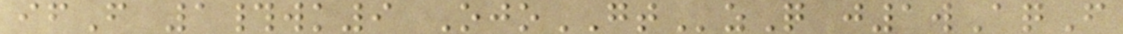ifF 1#wk9 OjoGTzQ j1wAqF
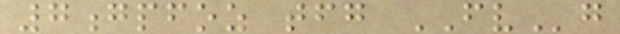7gpfoz tfg FVg
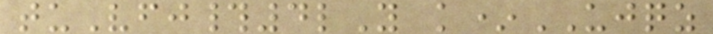tuVfj#4lY k*UJQZ
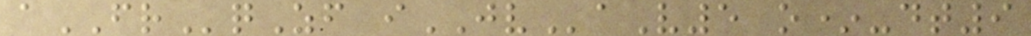aFRqZf iJVaV5 o*-dt9
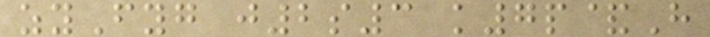zyFyg j2s3 k7p&H
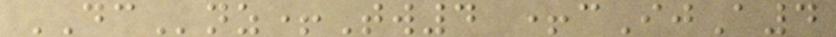DCnz+Tw4 +cIjA4
